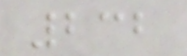232
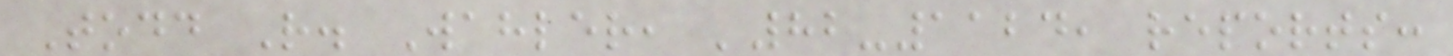Todd R. Wahler, '82-1124, reports:
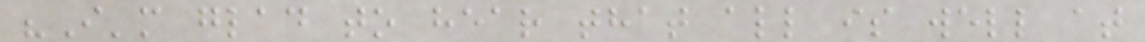"I'm glad to hear that all is well at
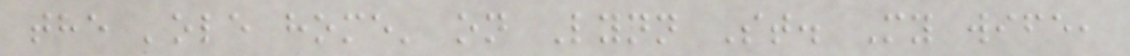the 'ole home' on Lynn St. My wife,
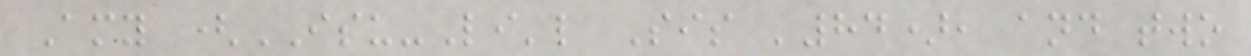Amy (ISU-Li'l Sis '84), and two
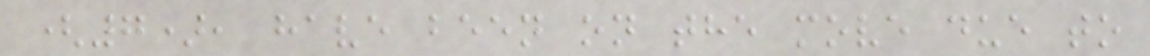(7), have been on the move due to
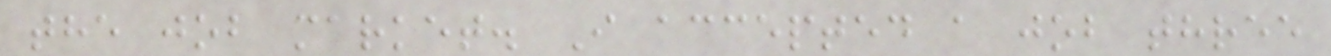the job market. I accepted a job three
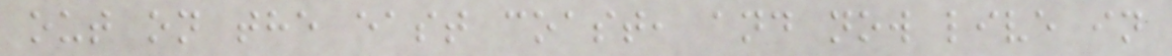out on the east coast, and now live in
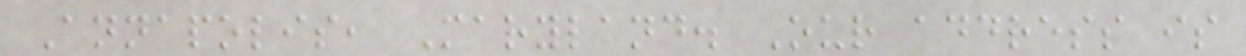Annapolis, Maryland. Our address is
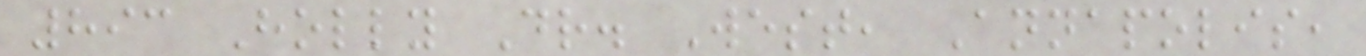893 Holly Dr. West, Annapolis,
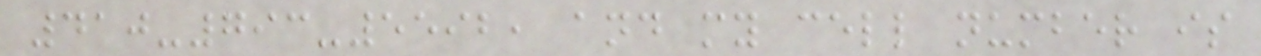410-793-5592, and my cell number is
